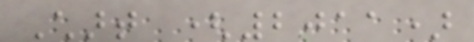Chart (2011)
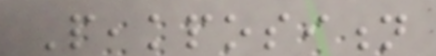Peakposition
